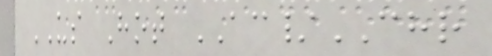US Hot AC/CHR
